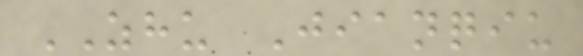ZHU Jianqiu
